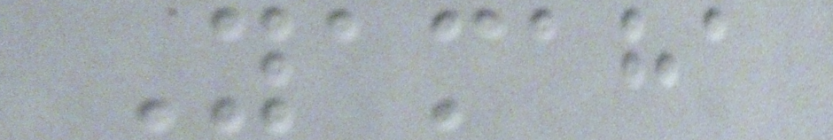Yamaha
